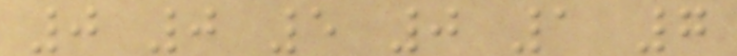0 0 5 0 1 7
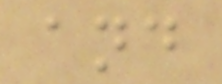and
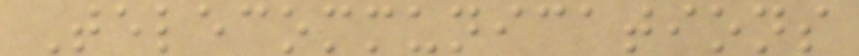Telecommunications
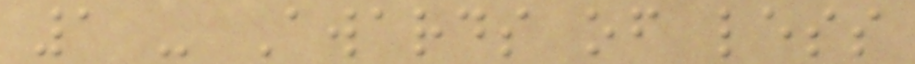1 - Awards of less
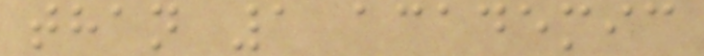than 1 academic
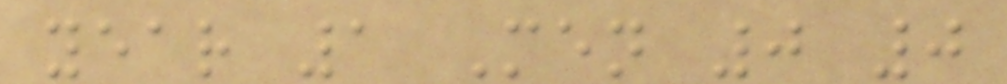year 1 Men 0 0
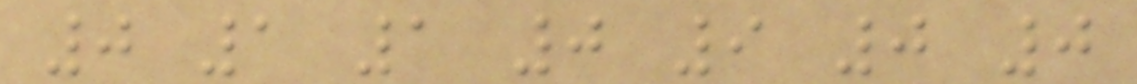0 1 1 0 9 0 0
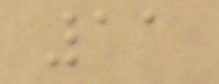11
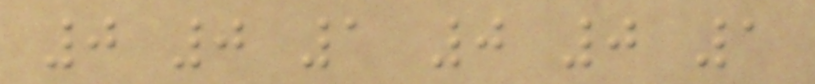0 0 1 0 0 1
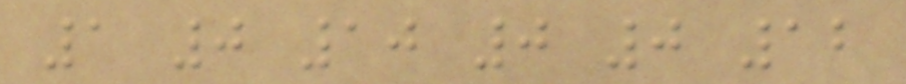1 0 10 0 0 12
